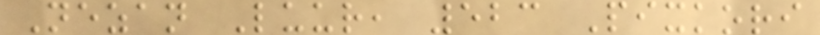Nezan Luur, 523 Pixkori
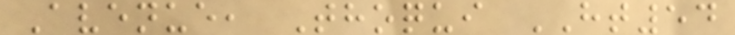Avenue, Thoqui HT54
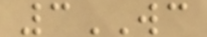3WC
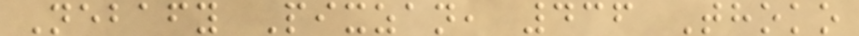Nebafy Pixzan, 436 Thoko
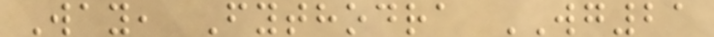Way, Fythodra WG21
